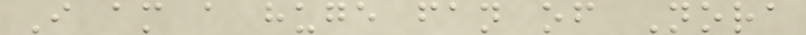I am a huge fan of Nora
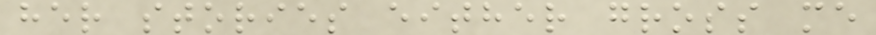her stories either gross me
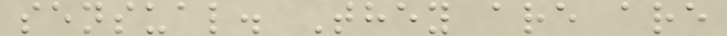sensual. They are are
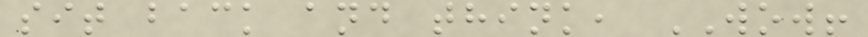sit back and think, WOW!
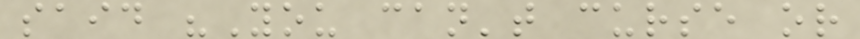said "You can't curse or
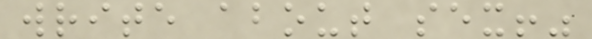write about sex!"
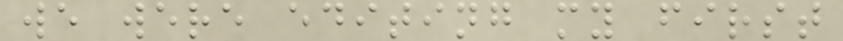we were editing my first
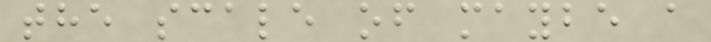the scale of maybe a
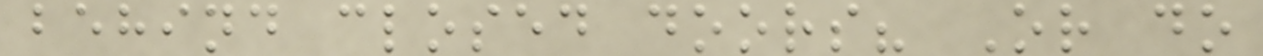behind closed doors? Or do
